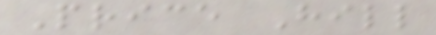Price Hill
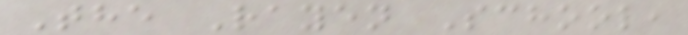The Rayen School,
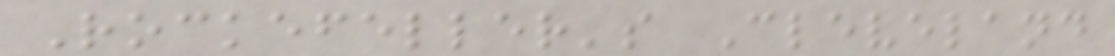Rockefeller's Cleveland
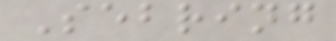Sebring
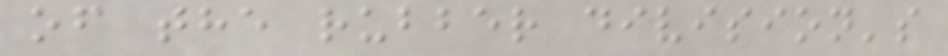of the rubber division's
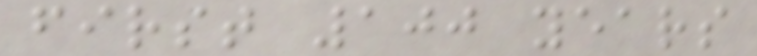first 100 years
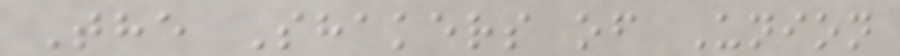The Shakers of Union
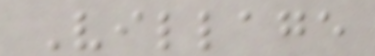Village
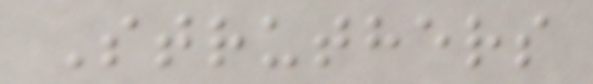Struthers
